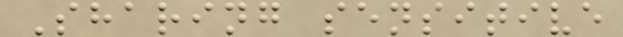Sharing sensitive
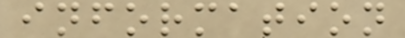information
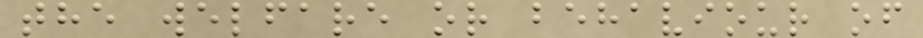the welfare or behaviour of
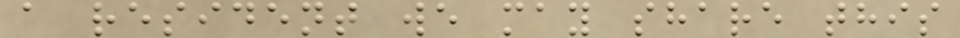a resident we may share this
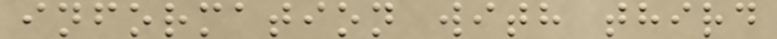information with third
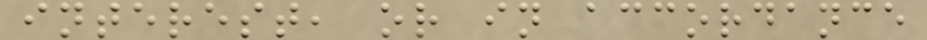interest, or in accordance
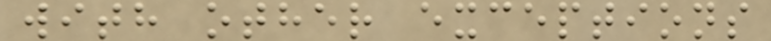with other exceptions
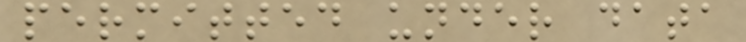permitted under data
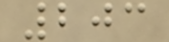203
